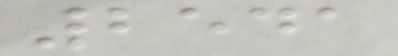2541
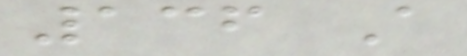136 A
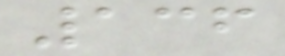136
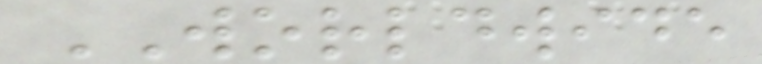WORLDWIDE
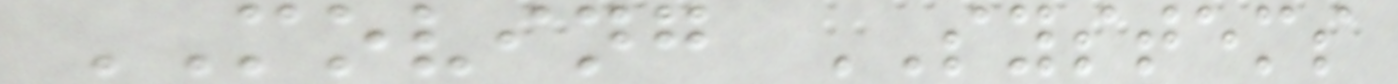MOVING SYSTEMS
